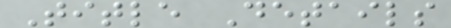Title Details
